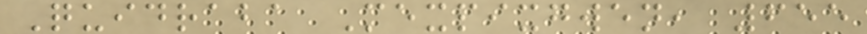Quidraba Mexpixgwen, 655
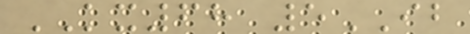KX68 5IB
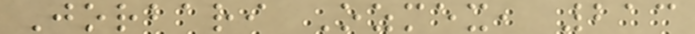Jorbari Ozmex, 213
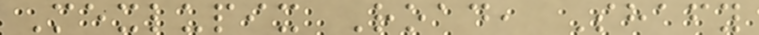Mexlupix Road, Shafy
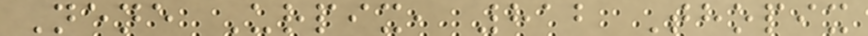Nene Urpix, 812 Thopix
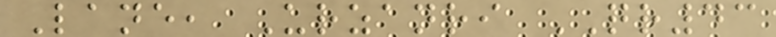Lane, Urzanri QR43
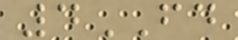4FD
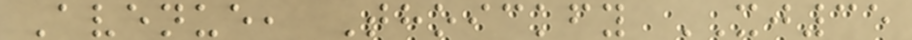Avenue, Thoickfy XJ35
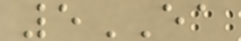5EA
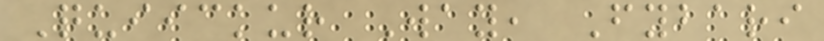Quiickur Way, Fybari
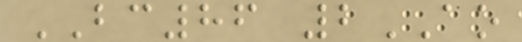BC86 2AO
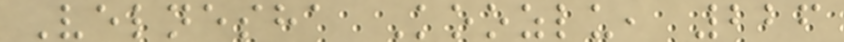Velnesha Koozlu, 226
